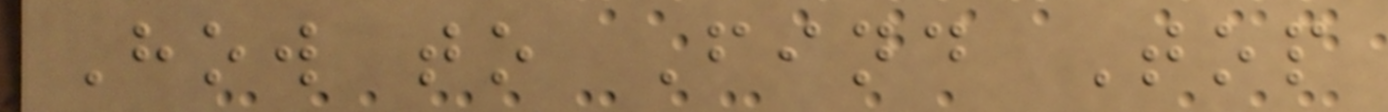How to Find Top
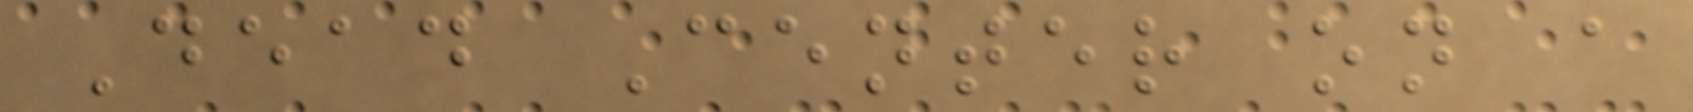Dead Center on a
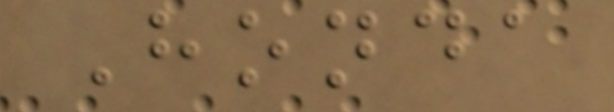Honda
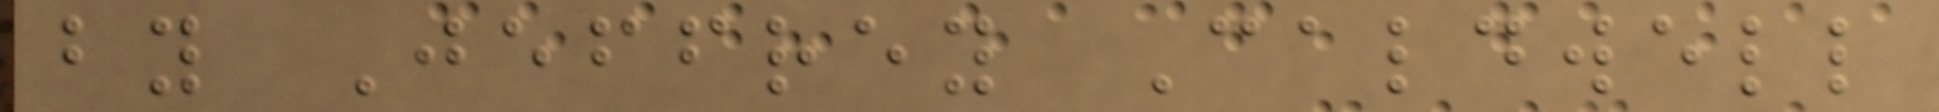by Jeffrey Caldwell
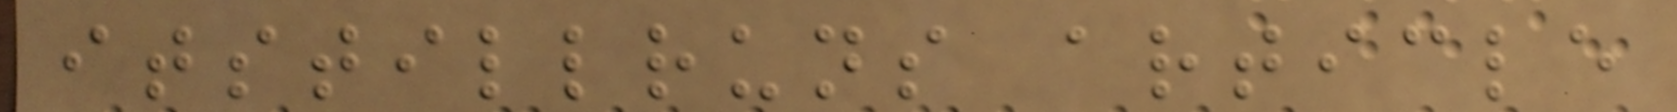itstillruns article
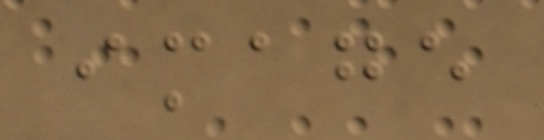image
